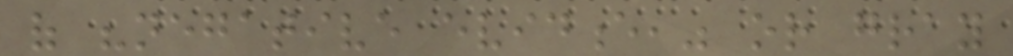of "negative evidence," or gray
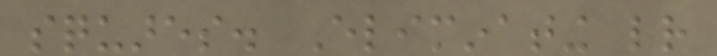squares. Eliminating letter
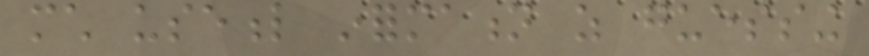much useful information as guessing
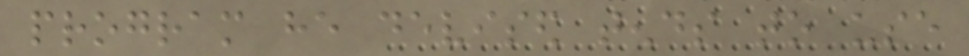program he devised tends to use
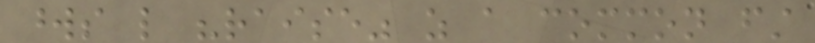words like "raise" as a common first
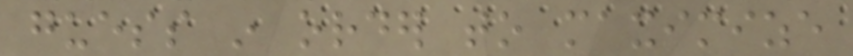guess in order to maximize
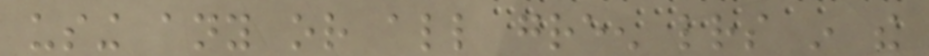using any or all green letters in the
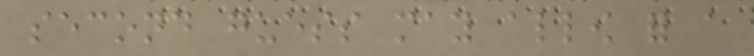second guess may allow for a
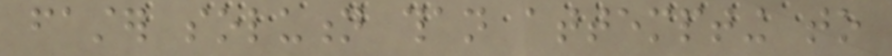faster solution than attempting to
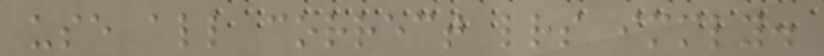use all correct letters immediately.
